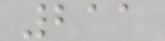211
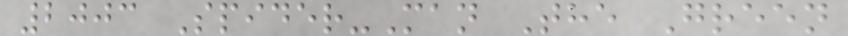2003 Spider-Man The Green
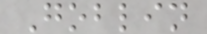Goblin
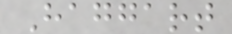Haggart
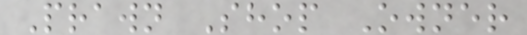Prawn Shop Owner
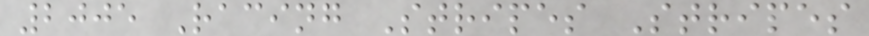2005 Racing Stripes Stripes
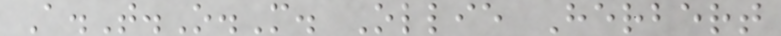A.T.O.M. Ollie Herbert
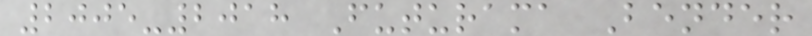2005-2018 Futurama Bender
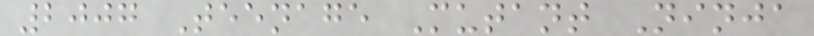2007 Teenage Mutant Ninja
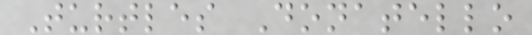Turtles Donatello
